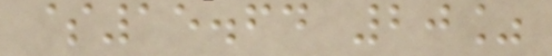$15.64 20%
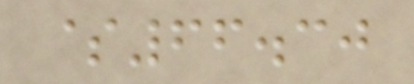$66.30
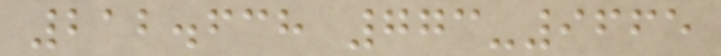212.638 773-9665
